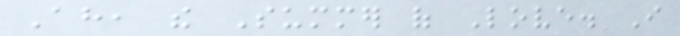Ah, the Summer of Love. I
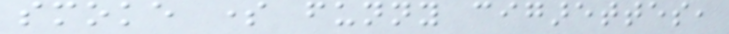smoke some funny cigarettes,
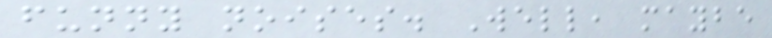funny noises. Well, maybe
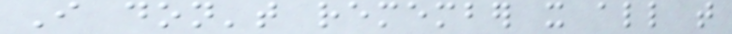I don't remember it all that
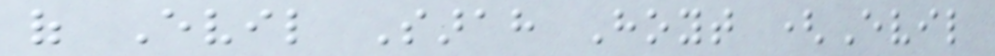of Evil Sarah Hoyt (Evil
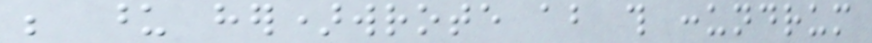be upon her)wrote about this conundrum
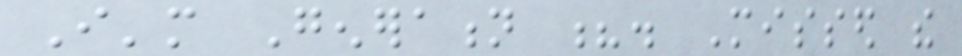I'm Generation ?. Missed the
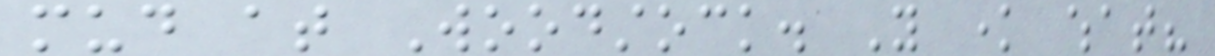mud at Woodstock. You know what?
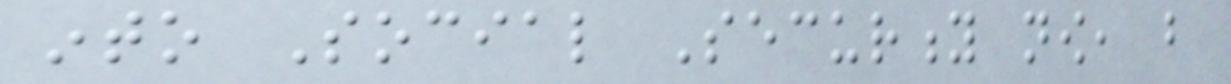into Social Security now, but
